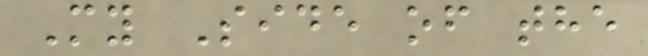My Side of the
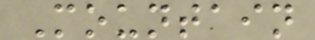Mountain
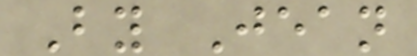By Jean
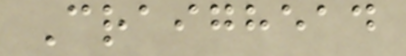Craighead
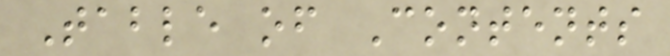Table of Contents
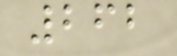262
